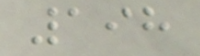198
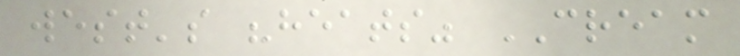west's "heats" CREAM
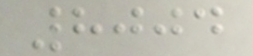8004
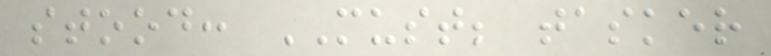stood: MUST; tasker
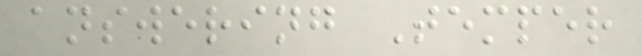answering Temper
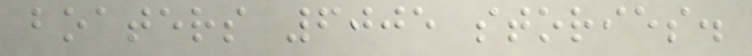boaters 6005 stories.
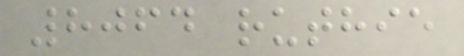8064 ruthie
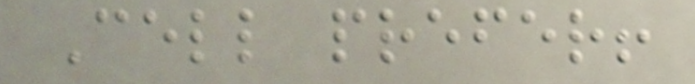Cell prefer!
